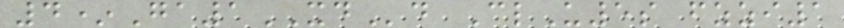4*Ga1XDd ClU5s fzzi1
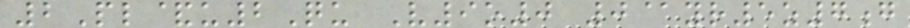2Pl&u2Qu V9o0 0@yr5z7g
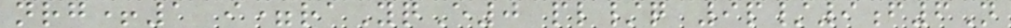nrg+1 i=raYqE0 pl/q 9p/9f6N
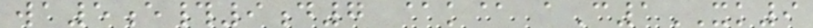wa5e#9d7 @k@ aC1XK9
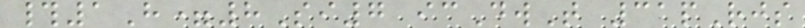#1H=8Si7 icDwT 31pRjs
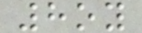8oy
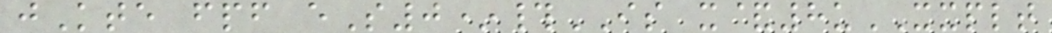jKte fpf eS0*#IS x&8uXXPLT
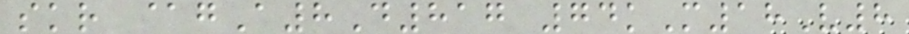skr @gA8D817 74kM18V8
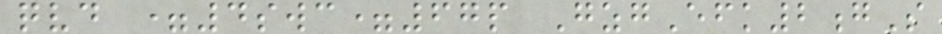qvd =4swc=67p GzgEfk2gS
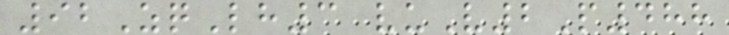92ZqLh3 vuV2P488
